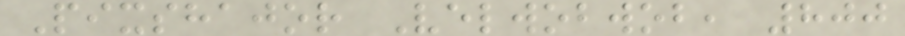Pixshajor Velwobwob, 800
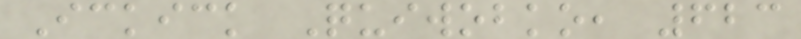Ickick Quiwobko, 623
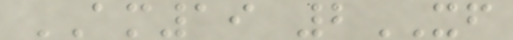AM19 2XF
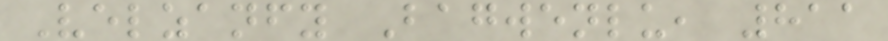Velzanfy Bagwenlu, 811
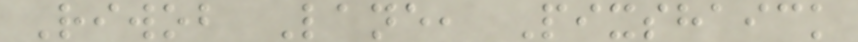Riwob Lane, Pixshaick
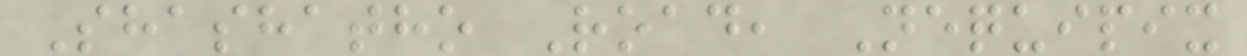Shashatho Road, Nequipix
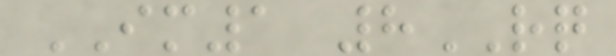IM1 8RQ
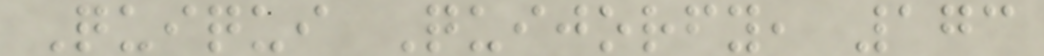Quiqui Quijorfy, 173
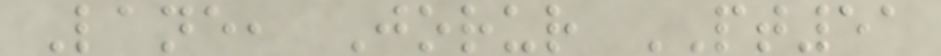Lane, Jorur PT51
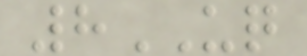8UQ
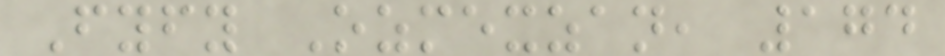Fyfy Ozmexzan, 174
